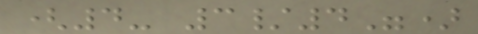(4- 3/4")
